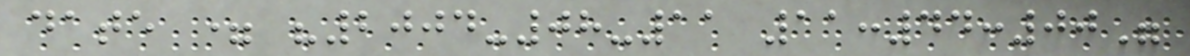date = "2004-08-11 11:44:00"
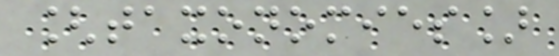[taxonomies]
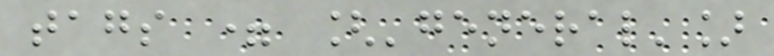tags = ['general']
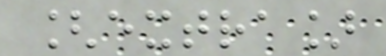[extra]
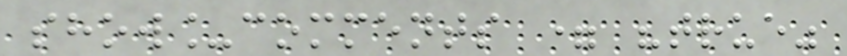show_comments = "true"
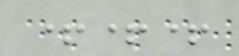+++
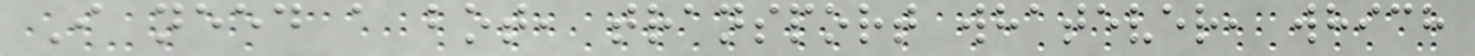I need a bot, transport whatever, which
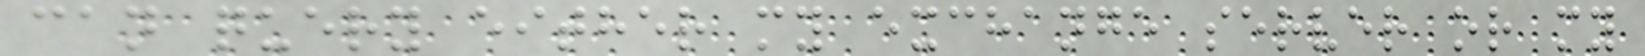can query either my exchange server or my
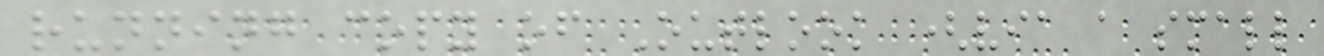running copy of Outlook (via a small
